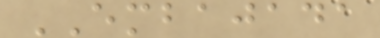EMBAJADA
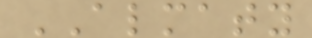ALMATY
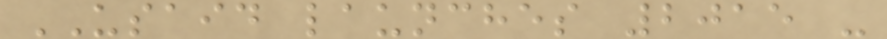USAID launches 2015 -
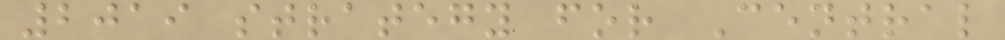2019 strategy for Central
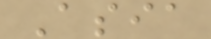Asia
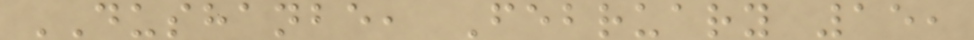DUSHANBE, February 15,
